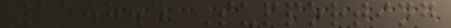15.8.5 Supporting
